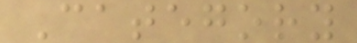Category
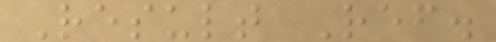Result Ref.
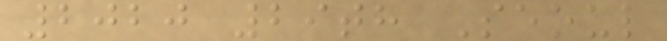2020 29th Seoul
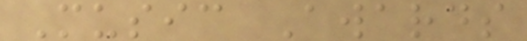Music Awards
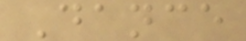Dance
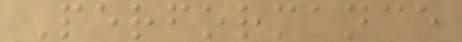Performance
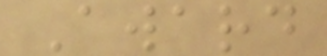Award
